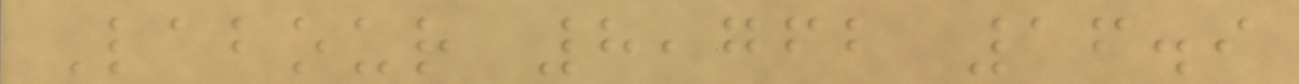Labour 8,762 16.9
